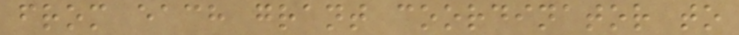from each grant coordinator to
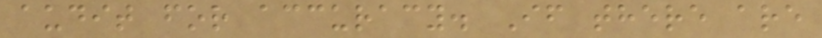audit for accuracy. If there are
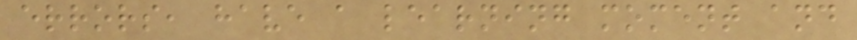errors, have a learning moment and
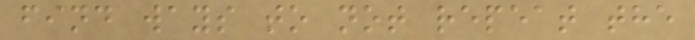find ways to not repeat the
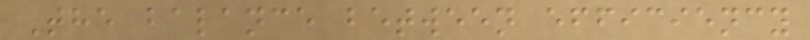The balance between efficiency
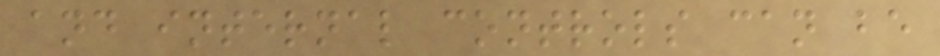and internal controls can be
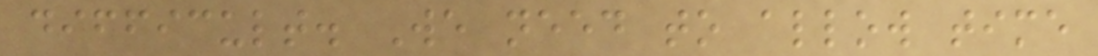difficult. We need to allow time
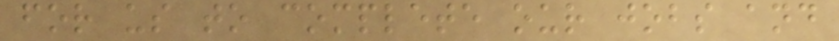for us to complete our jobs and
